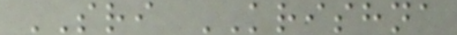SRI KRISHNA
